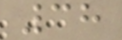38
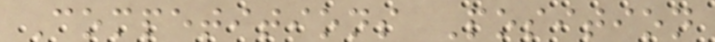Competitions Position
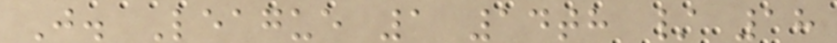J. League 1 14th / 18
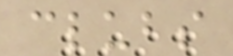clubs
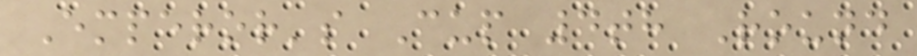Emperor's Cup 4th Round
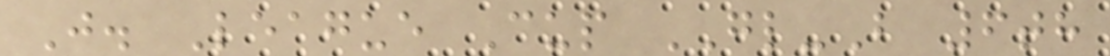J. League Cup GL-B 6th
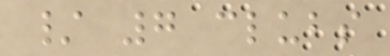/ 7 clubs
